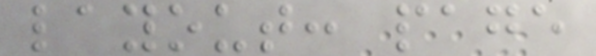layout: page
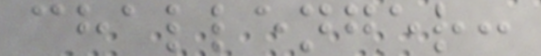challenger:
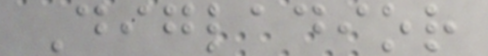Digladior
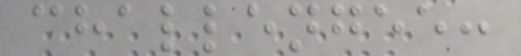challengee:
